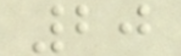20
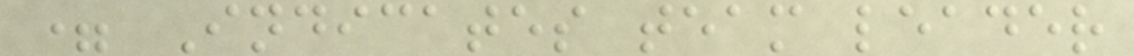= Indicates team leader
